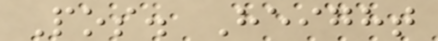Pos. Height
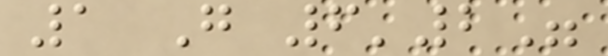1 G 6'2"
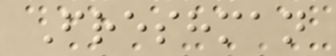Freshman
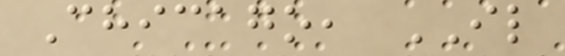Chicago, IL
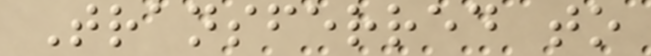Transferred to
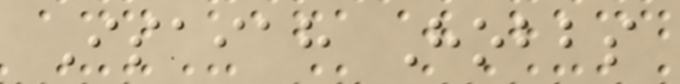Isaiah Hobbs
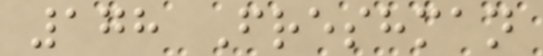178 Freshman
